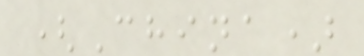(China)
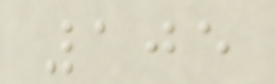105
